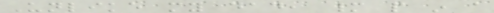Unlike my dad, many people in a
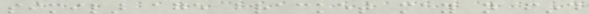similar age bracket may not find
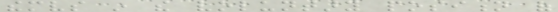themselves in the voluntary position of
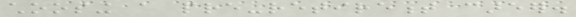choosing a pre-retirement career.
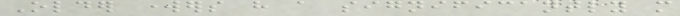Older workers have a significantly more
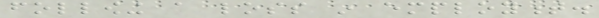following a loss in employment.
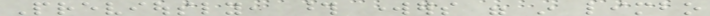Previously, those workers were in limbo
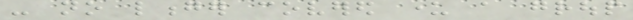- no longer covered under a group
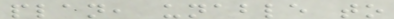plan, unable to
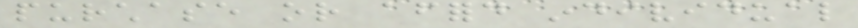purchase or afford individual
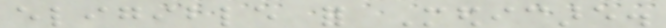eligible for Medicare.
